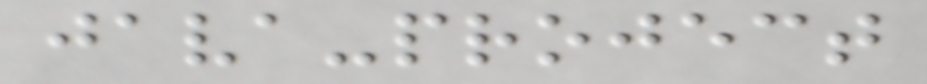java-project
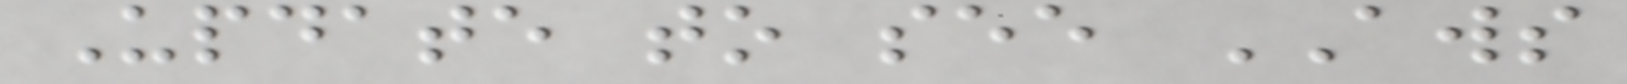Update to see AWS
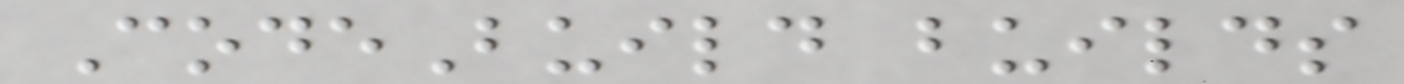CodeBuild builds
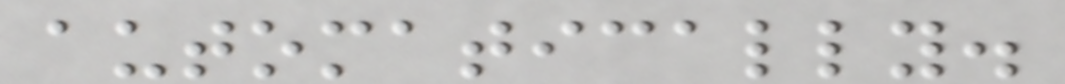automatically.
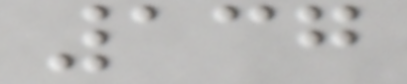137
